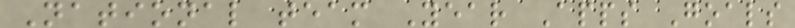National team Year Apps Goals
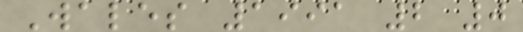Wales 1991 2 0
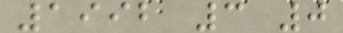1992 3 0
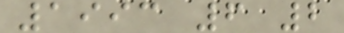1993 6 2
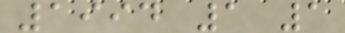1994 1 1
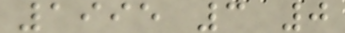1995 3 0
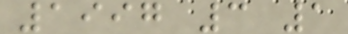1997 3 1
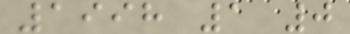1998 1 0
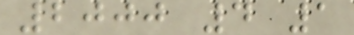2000 4 1
